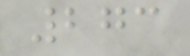273
